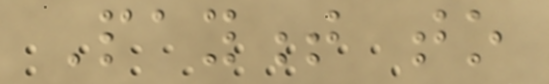Payment to
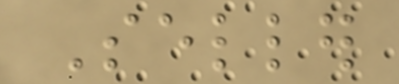Seller
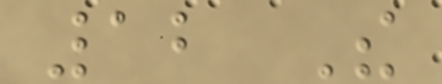12 The
